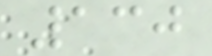130
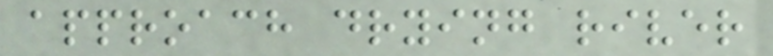approach drying river
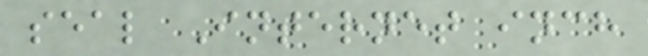seal Internet inch
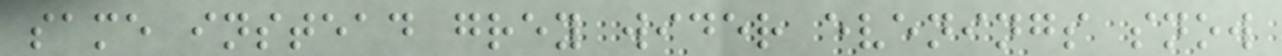same instead grey wider evenings snow
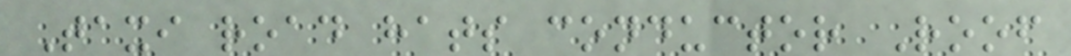Taxi road hats conductor Roof
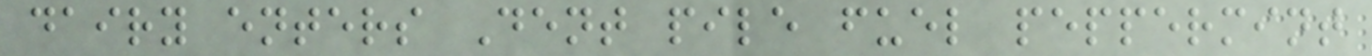dairy enters Dent pile fuel peppermint
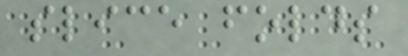slice folds
